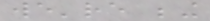we're being
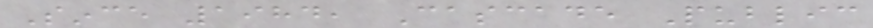Since 1984, Cascade Public
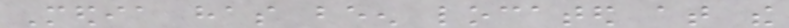Media has been located at the
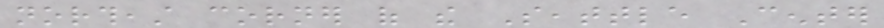northeast corner of the Seattle Center
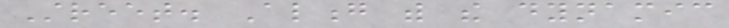Street. Along with the dynamic
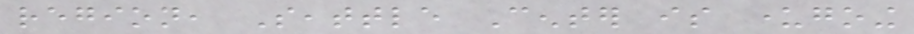region, Seattle Center is undergoing
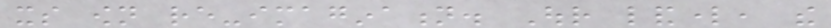its own re-imagination. Our landlord, the
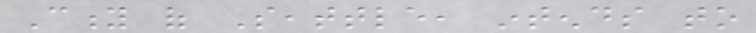City of Seattle, intends to
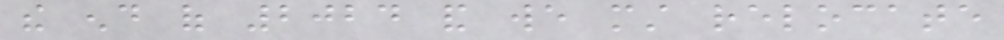the end of 2024 and we must relocate
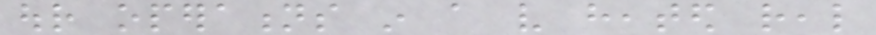our operations in a very heated real
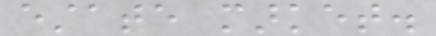estate market.
